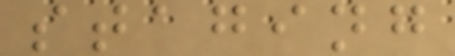staging
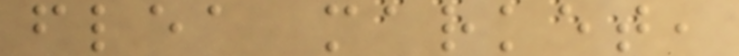flea market,
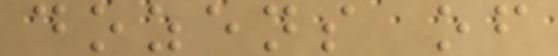dozens of
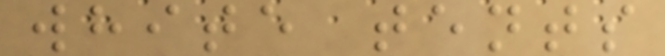white tents
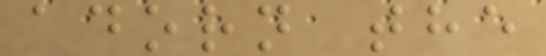adorn the
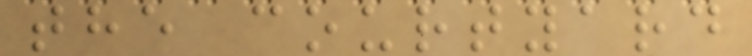the courtyard
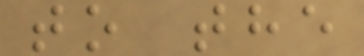to the
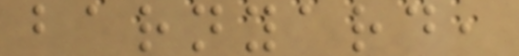barnyard,
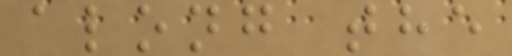along the
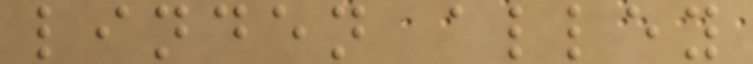linden alley
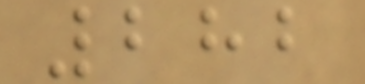282
